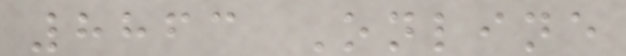8863 Online
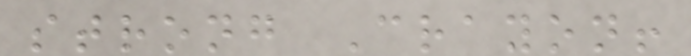strong Crayon!
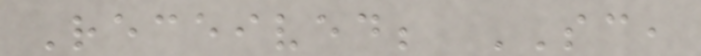Received; SC,
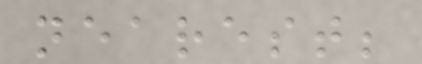nearest;
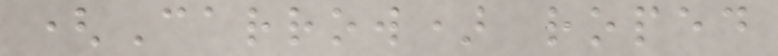(Carrow) roped
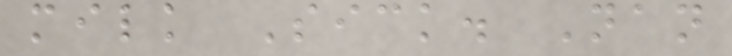milk Sick. Nan
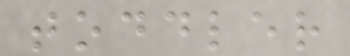toddler
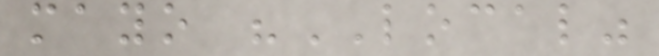mayo "LOCAL"
